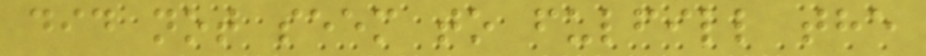did not seem to fulfill the
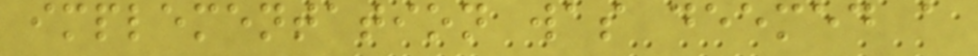implementation was deemed a
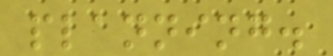planning.
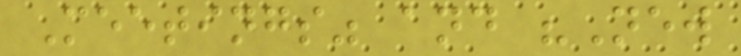Meetings" and "New
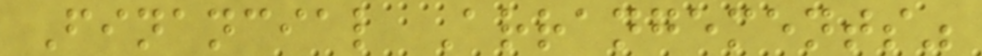Financial Arrangements"
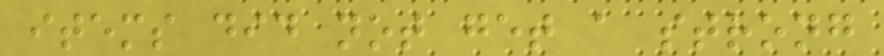items did not get a strong
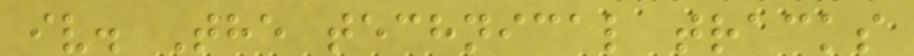iv. The technical tracks
